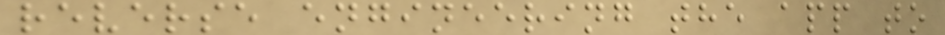reverse engineering the app to
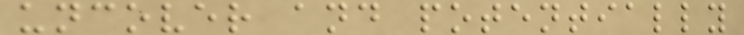uncover and potentially
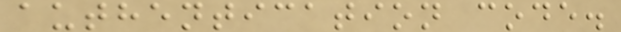authentication code.
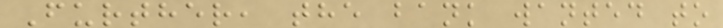Further, the bank wanted to
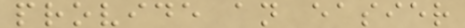provide an easier
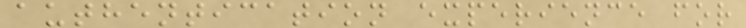authentication experience for
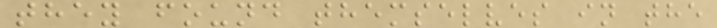they found themselves in the
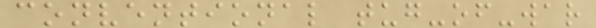conventional tug-of-war
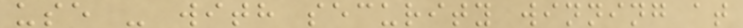use - with security winning at
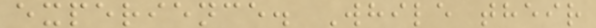experience. While their
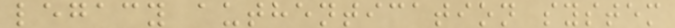legacy authentication system
